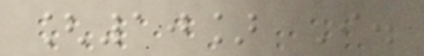[10] I.
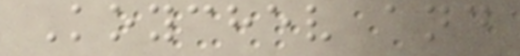Koychev and
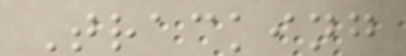Tracking
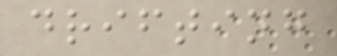drifting
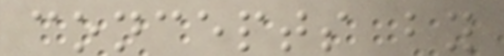concepts by
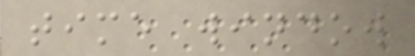time window
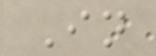In
